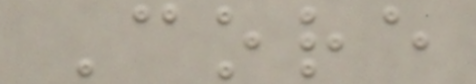Core
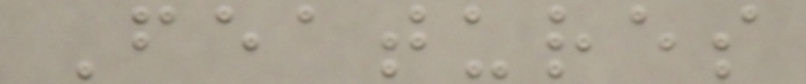Features
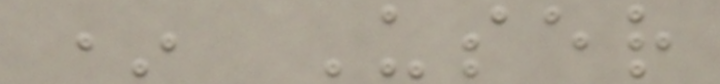* User
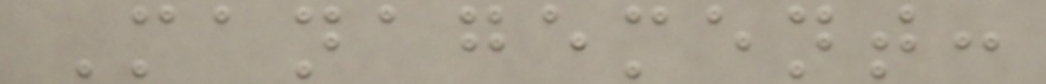Management:
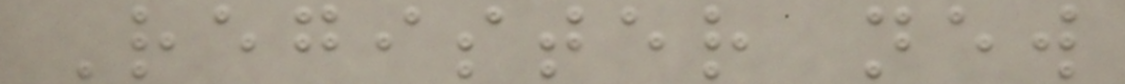Register new
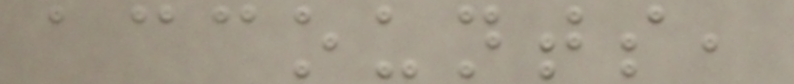accounts,
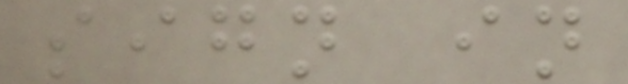sign in
